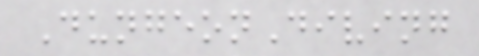DungeonDiving
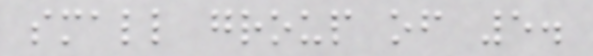small group of 5.
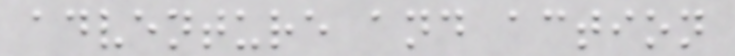adventure and action
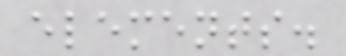elements.
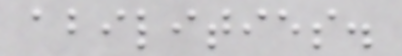abilities.
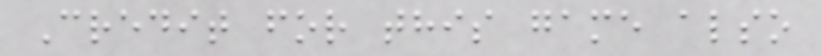Credit for this game also
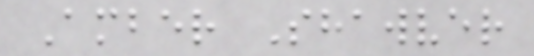Amber Shawver
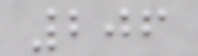206
